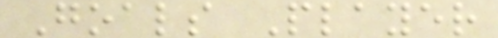Goals Player
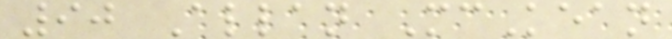90 Allan McKean
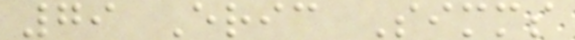79 Eric Simms
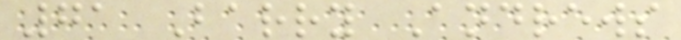71 Barry Andrews
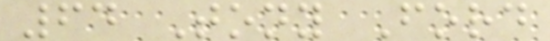64 Tony Ford
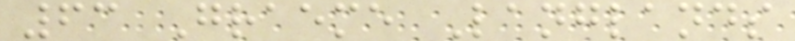63 Graeme Langlands
